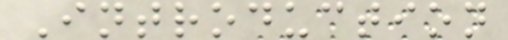Introduction
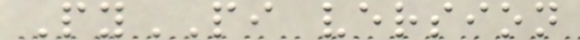PyPI version
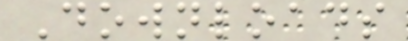Downloads
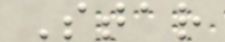Star
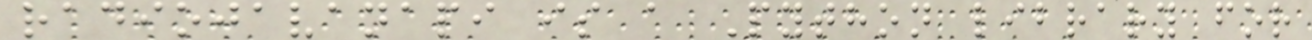radiojavanapi is a Python library for
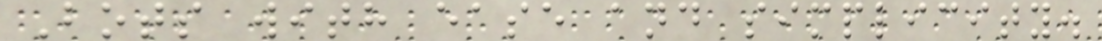Bots with ease and simplicity.
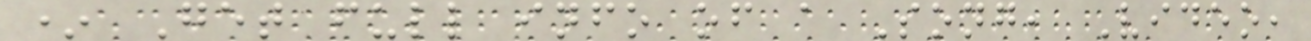* Get full info of a Song, Video,
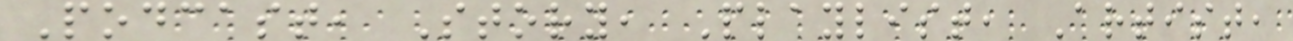Podcast, Story, Playlist, Artist,
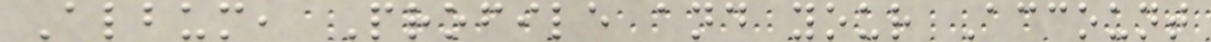Album, Profile and your Account
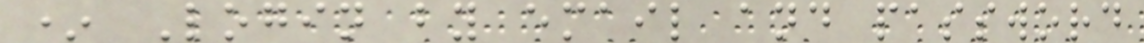* Login by email and password
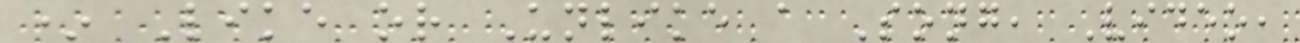* Like or Unlike a Song, Video,
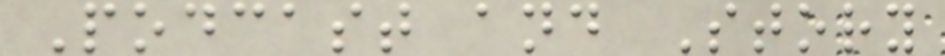Podcast and Story
